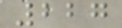227
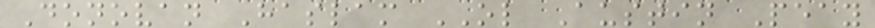Donovan Haslam OL Austin Peay
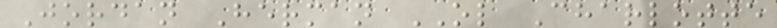Jordan Herman OL Charlotte
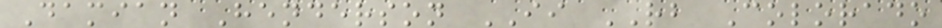Damian Henderson II RB Colorado
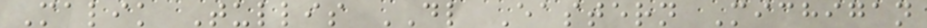Malik Tullis DL Eastern Michigan
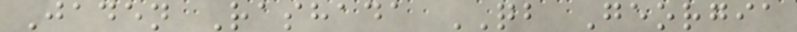Jaden Rashada QB Georgia
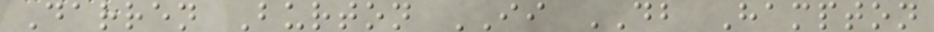Darren Burton II DB Hampton
